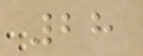28
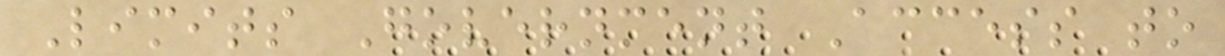Limits Government Access to
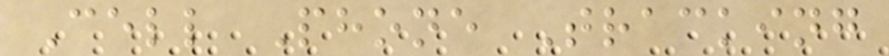Cell Phone Tracking
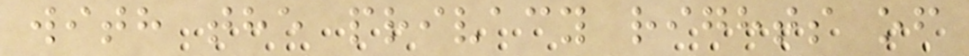with the privacy rights of
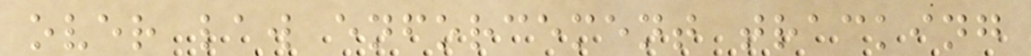over law enforcement tracking
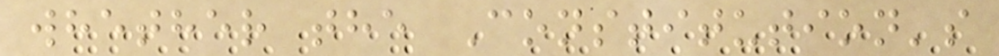whether the Constitution's
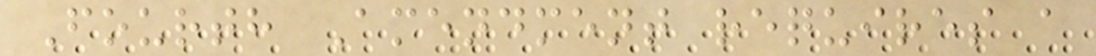Fourth Amendment requires a
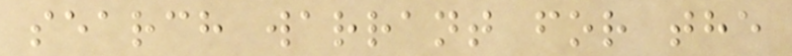search warrant for the
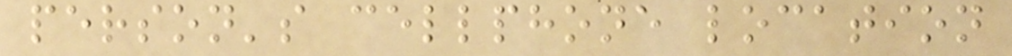person's cellphone location
